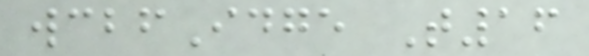wcbfIdge T16
